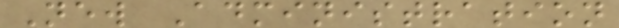New Administration
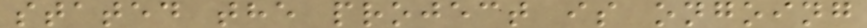stated the project is ongoing
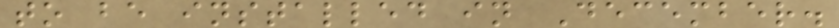to be installed in December.
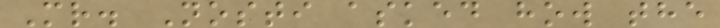Mr. Nosti asked how the
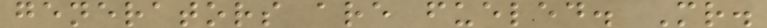generators are fueled. Mr.
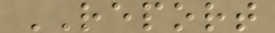REPORT
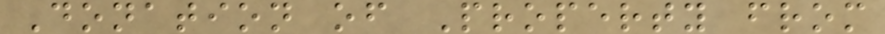Donation of Property from
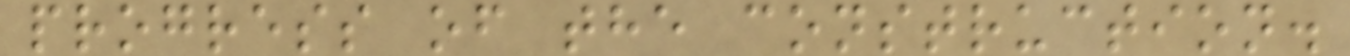progress of the construction.
